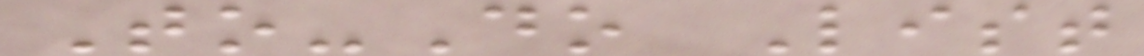To-Do List
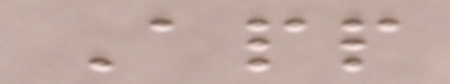App
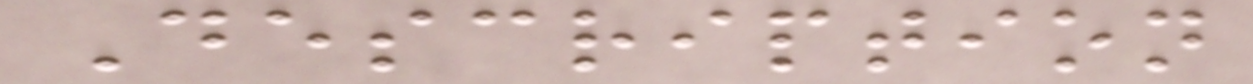Description
